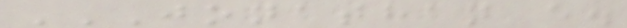JONATHAN E.
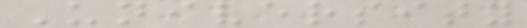University
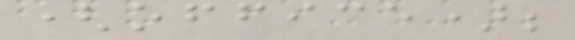(office);
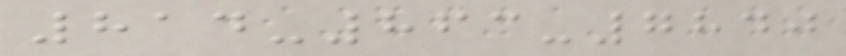814-863-7840
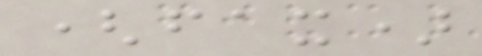(fax)
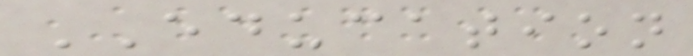EDUCATION
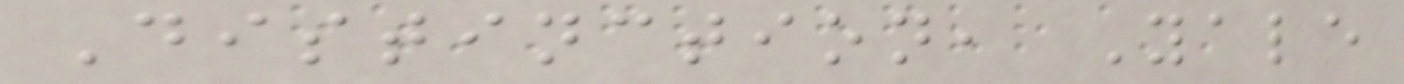Distinction, Yale
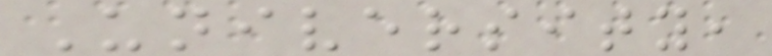University,
